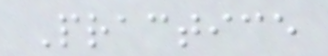Practice
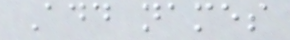Add names
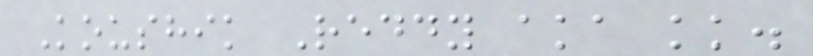Koushik Reddy aka kk.
